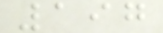197
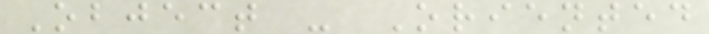Object - Oriented
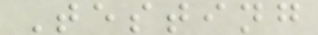Testing
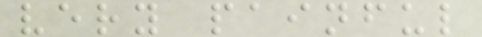very painful
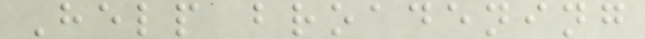Help broadening
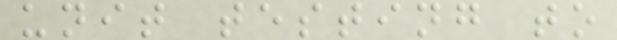unit testing to
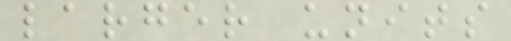larger units
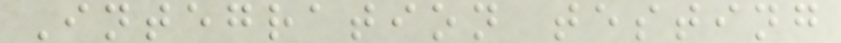Integration testing
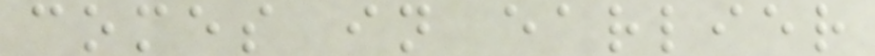comes in earlier
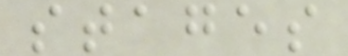stages
